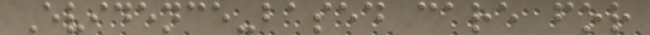Evidence-based care for
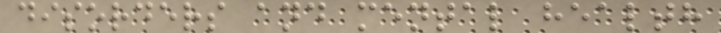disorders and mental health
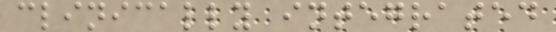clinically integrated
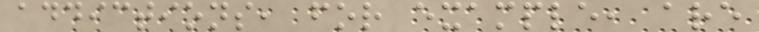addictions, for example, are
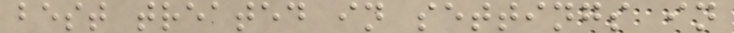best treated in settings in
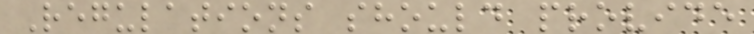Regulations should provide
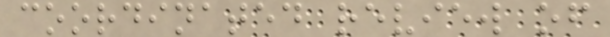coordinated review of
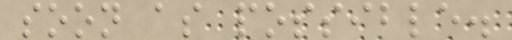soon as possible.
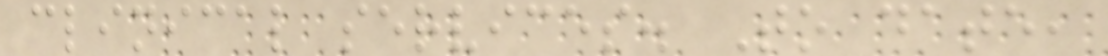clinical services. To date,
